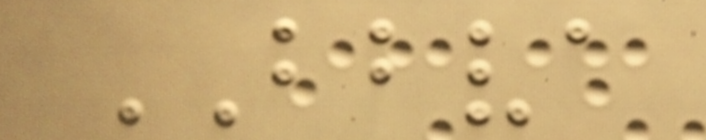BBVA
